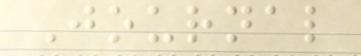Journal
